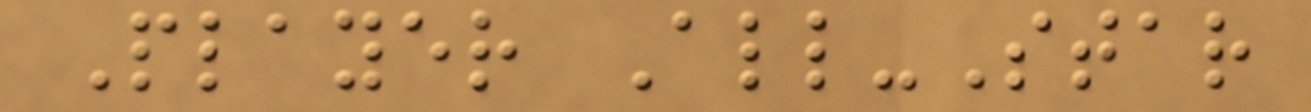Player All-Star
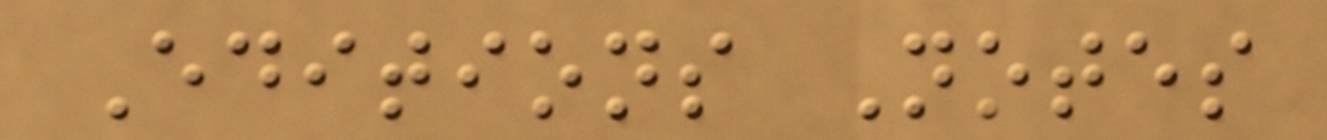Editions Notes
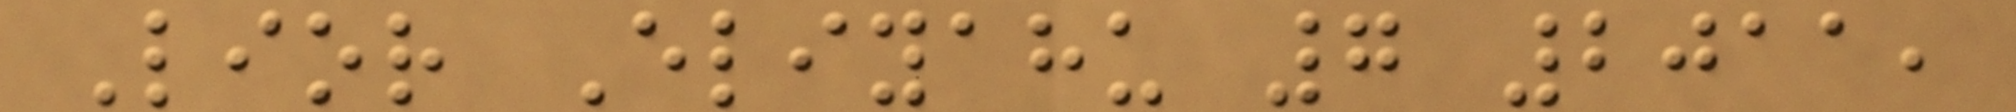Lior Eliyahu 7 2011,
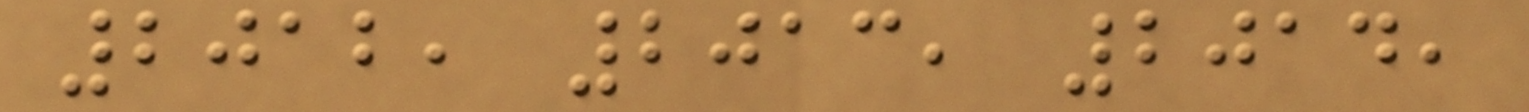2012, 2013, 2014,
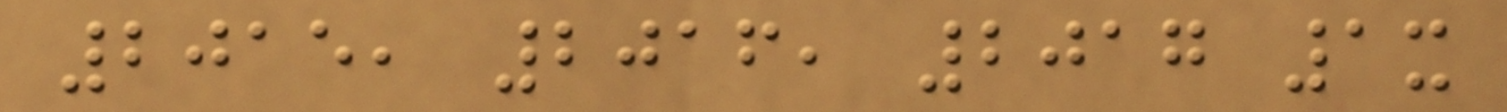2015, 2016, 2017 1x
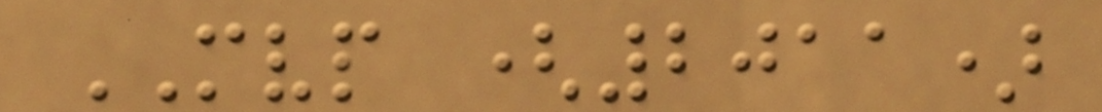MVP (2011)
